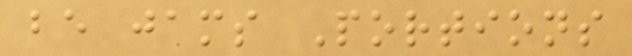be jams Portions
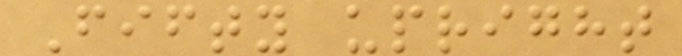Fifty upright
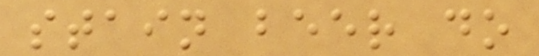stain beer do
